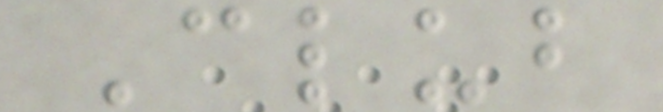Club
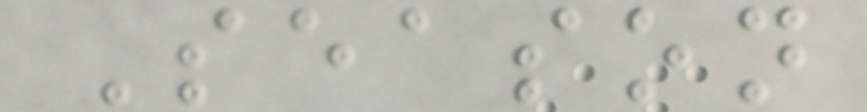Season
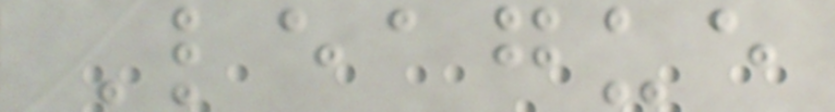League
